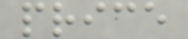price
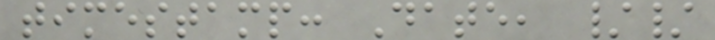timestamp: Date, //
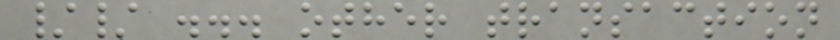// ... other transaction
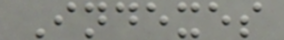Indexes
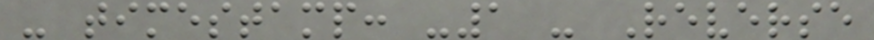- timestamp: -1 - Reverse
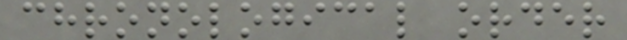chronological order
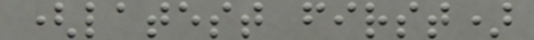(latest first)
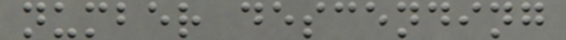number descending
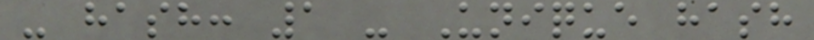- hash: 1 - Unique hash
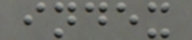index
